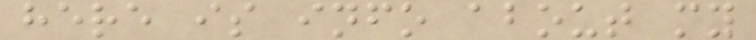here is info about my
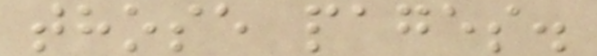those pages.
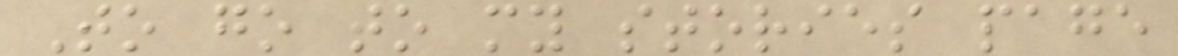To go to my stories page
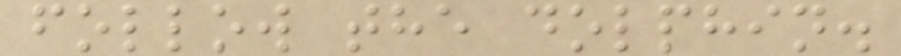follow the dolphin.
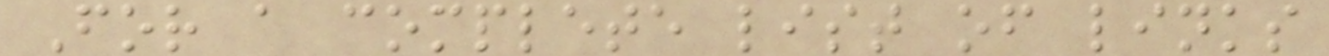For a complete list of links
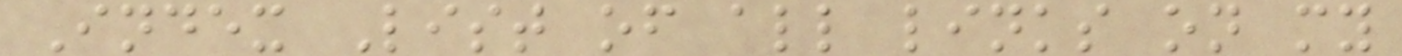Index List of all links on my
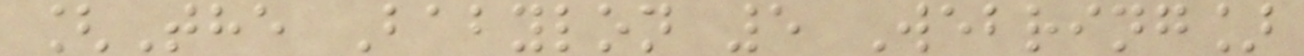[The Babylon 5 Webring]
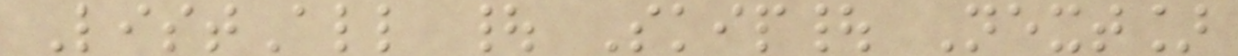ListAll | Skip| Next]
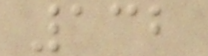132
